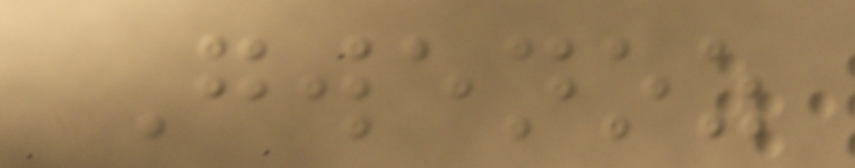Gwenoz
